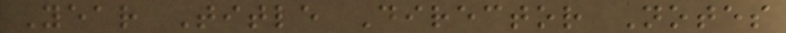Year Title Director Notes
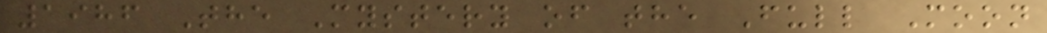1986 The Mystery of the Full Moon
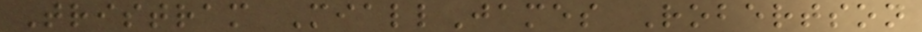Tristram MiallJames Robertson
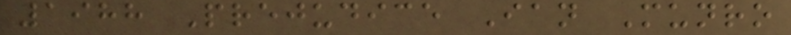1988 Prejudice Ian Munro
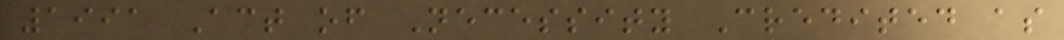1991 Act of Necessity Credited as
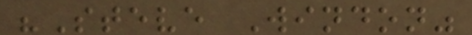"Steve Windon"
